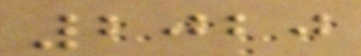2020
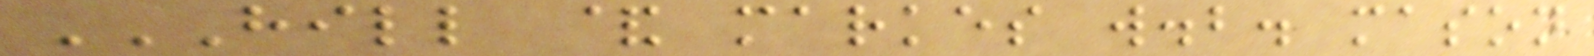HILL & MARKES W.B. MASON
